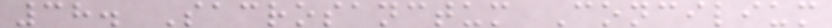38. Sacrosanctum Concilium
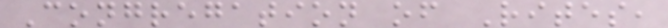Congregation of Rites,
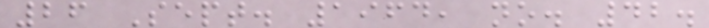26 Sept. 1964, no. 42.
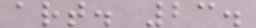art. 23.
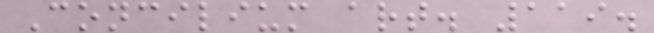Concilium art. 119.
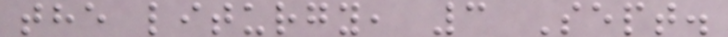the liturgy, 3 Sept.
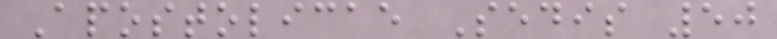Apostolicae Sedis 50
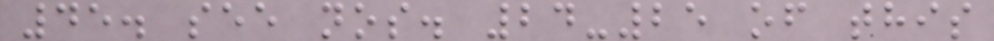45. see nos. 24-25 of this
